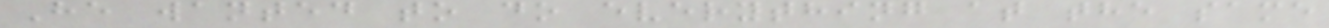He wanted to do everything at the same
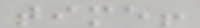time!
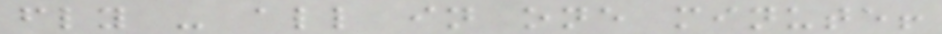fly - all in one minute!
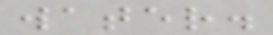water.
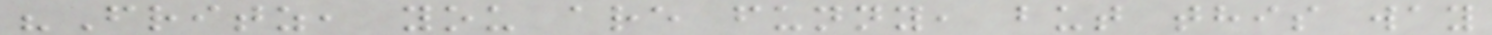"Fritz, you are funny, but this way
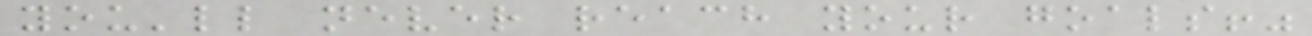you'll never reach your goals!"
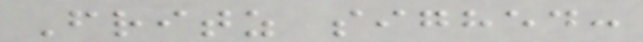Fritz sighed:
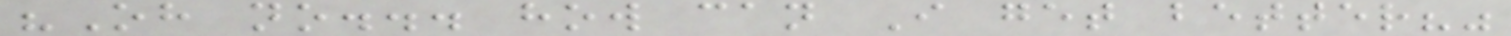"Oh no... how can I get better?"
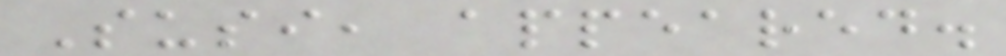Susi, appeared.
